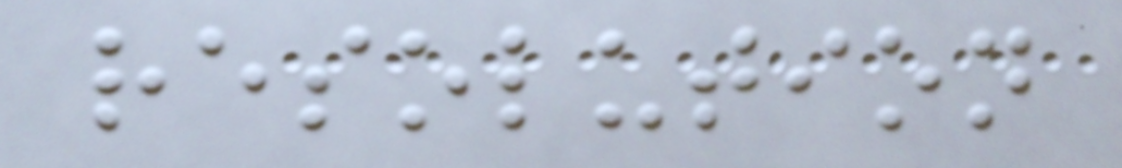resolution
